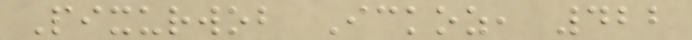Pixurwob Ickoz, 422
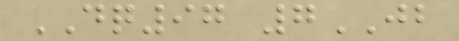DQ97 7JB
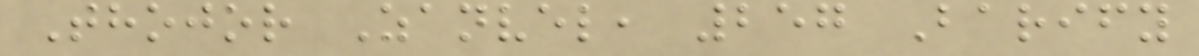Thojor Zanvel, 257 Barify
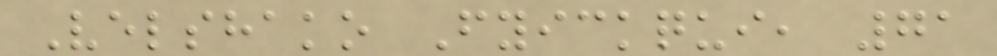Velshako Fyickqui, 71
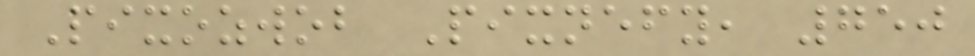Pixozwob Pixnefy, 750
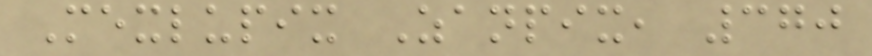Mexlupix Zanpix, 370
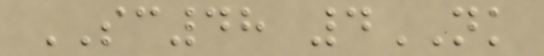SC48 4NK
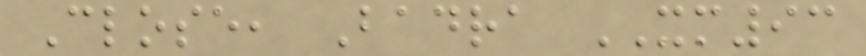Close, Badra XM93
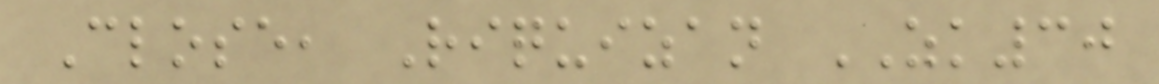Close, Riquizan ZK30
